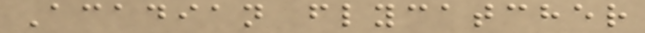Acadian flycatcher
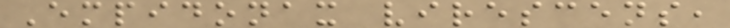Empidonax virescens,
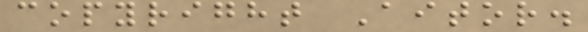copyright Aitor.
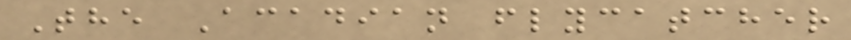The Acadian flycatcher
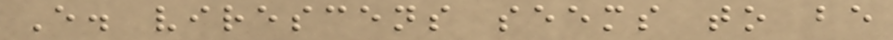E. virescens seems to be
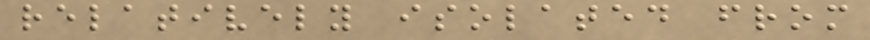relatively isolated from
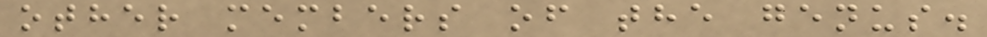other members of the genus.
